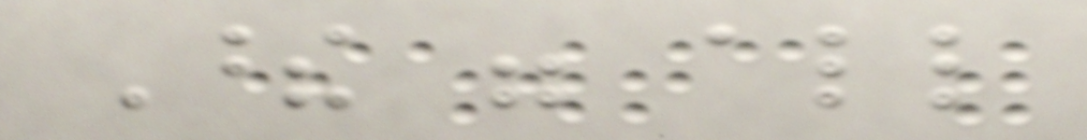These were all
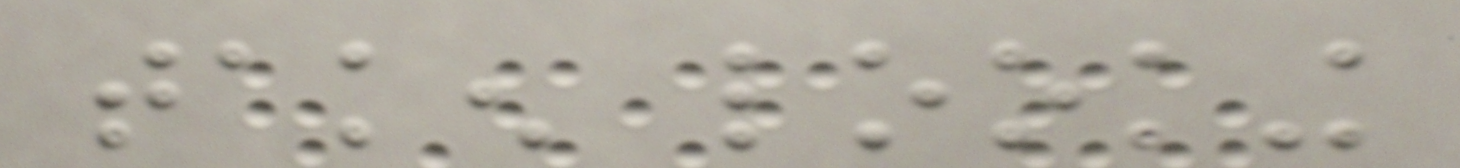taken looking
